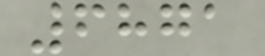6871
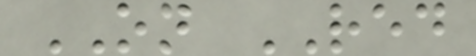ON RED
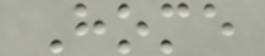Home
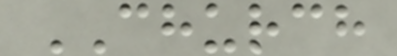CHURCH
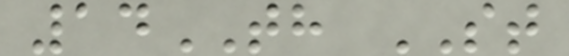14TH ST
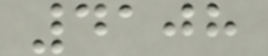4108
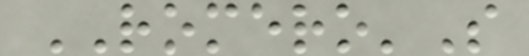ROMERO'S
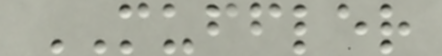MUFFLER
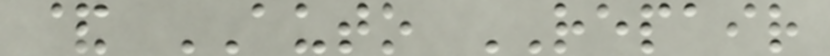& AUTO REPAIR
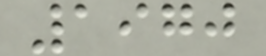1970
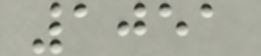1051
